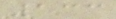133
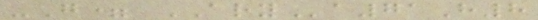-G= ARYa71H8
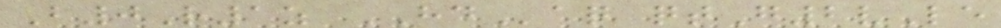B0R1z HDaq qtG2vLe
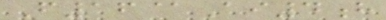F16@Ai4h
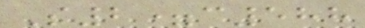S2=c588
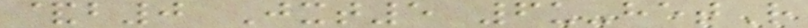&b0 Jxt5 6u-hetR
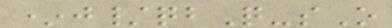*j/qbQ-sO
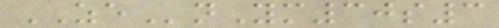ZEnYm30s3
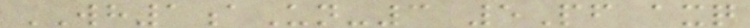WH1aUn-3 5Pf axq
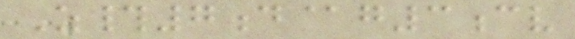Z#7d@g3cv
